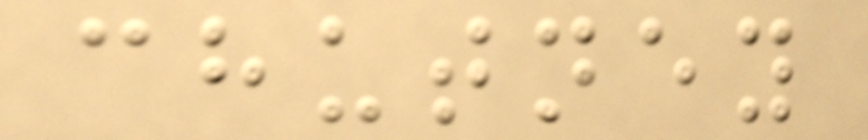chutney
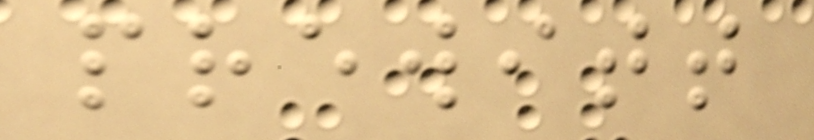prewitt
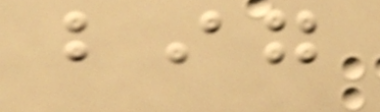big
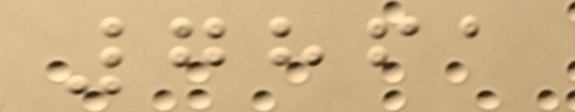7861
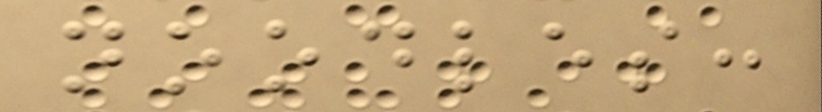noodles:
